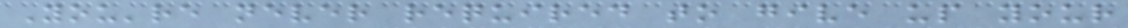You're never required to give up your
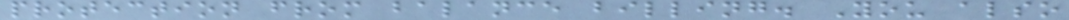protection from balance billing. You also
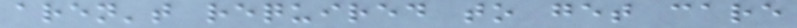aren't required to get care
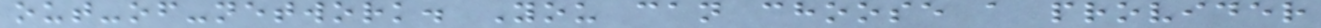out-of-network. You can choose a provider
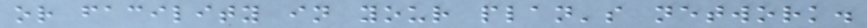or facility in your plan's network.
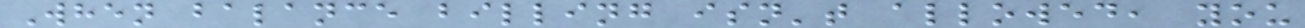When balance billing isn't allowed, you
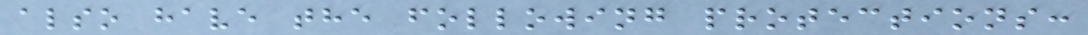also have the following protections:
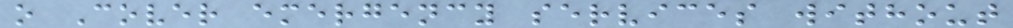o Cover emergency services without
